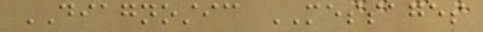DIAGNOSTIC MESSAGES
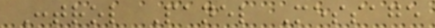Control Panel Message
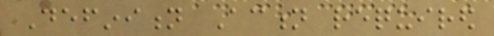Definition Action required
